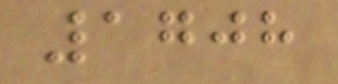1708
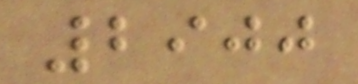2900
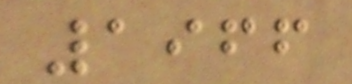1966
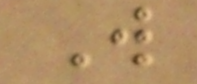W
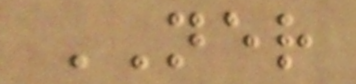NER
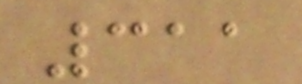311
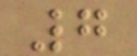7
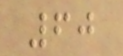60
